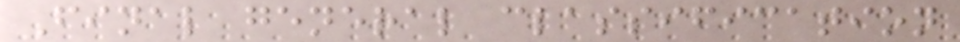Final general classification
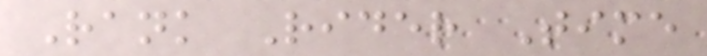Rank Rider Time
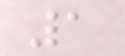1
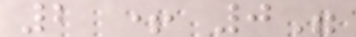2 + 0"
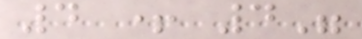4 + 4"
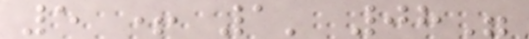5 + 1' 08"
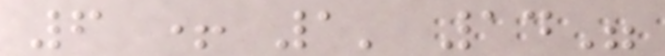6 + 1' 14"
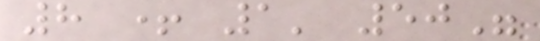8 + 1' 50"
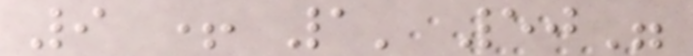9 + 1' 50"
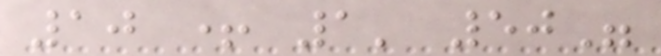10 + 1' 50"
